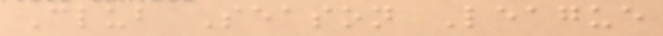Club Season League
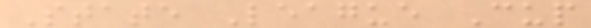State League Cup
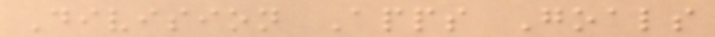Division Apps Goals
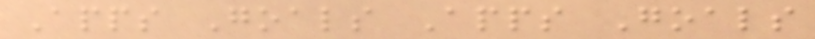Apps Goals Apps Goals
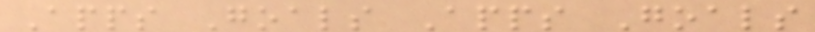Apps Goals Apps Goals
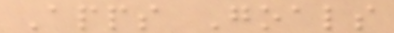Apps Goals
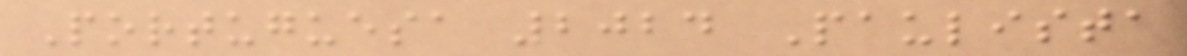Portuguesa 2024 Paulista
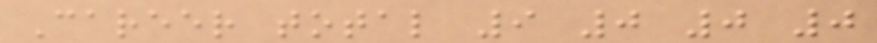Career total 9 0 0 0
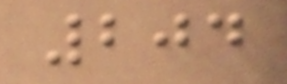204
